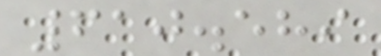610.589
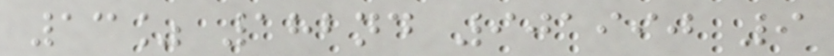13% 182nd 901990 9
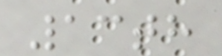13th
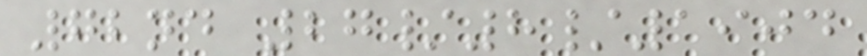72nd 27/8/1904
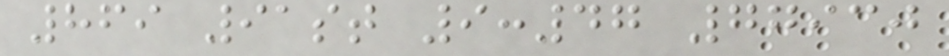869 91st 9:47 77930
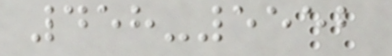458-5552
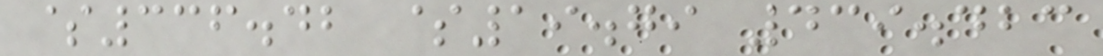$336.42 $19.79 439.423
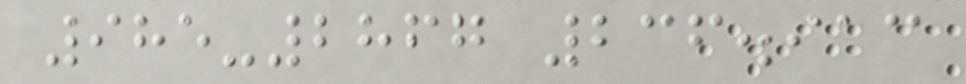985-2867 236.913
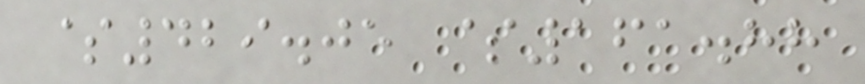$429.05 $161.88
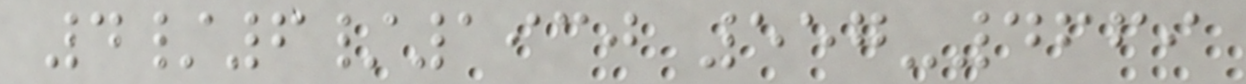4/6/1930 557-4669
